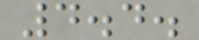4.4.
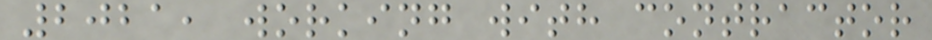2021, working with contractor
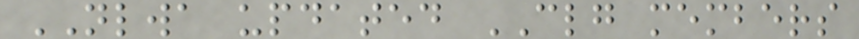NLWA updated CLG members
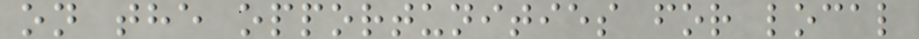on the opportunities for local
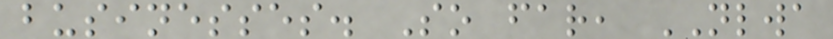businesses. So far, NLWA
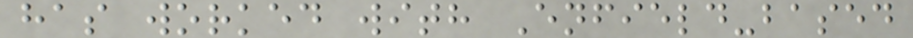has worked with Enfield-based
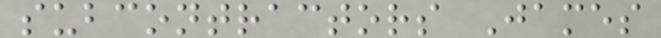subcontractors James
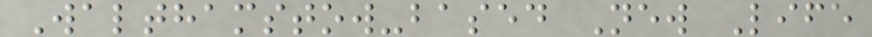Walthamstow-based New Life
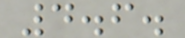4.6.
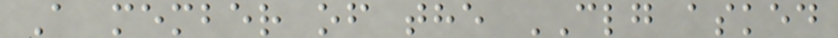A member of the CLG asked
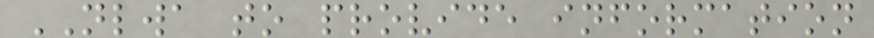NLWA to provide information
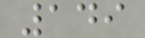149
